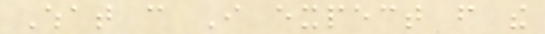What can I expect from the
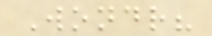Wondr?
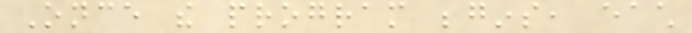Once the program begins, each
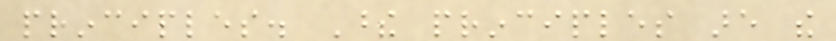principles. These principles are the
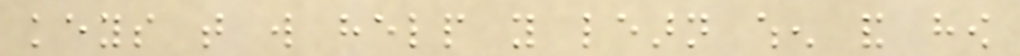keys that will help you learn when and how
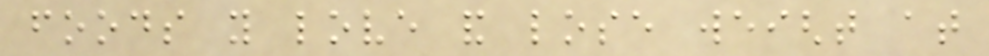foods you love and lose weight at
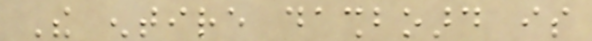The entire dashboard is
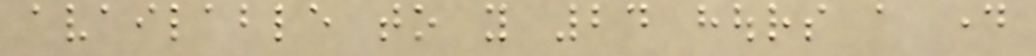available to you 24 hours a day
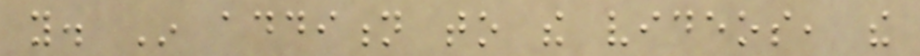you. In addition to the videos, the
